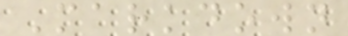Markdown
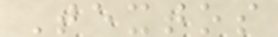Textos
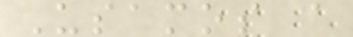Usamos a
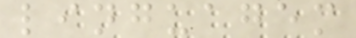linguagem
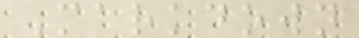Markdown
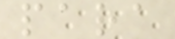para
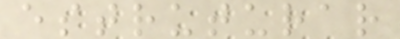estruturar
